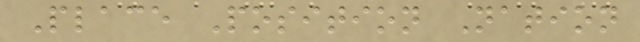Place Position Nation
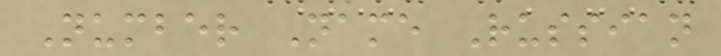Number Name Russian
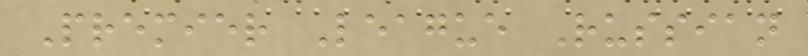Premier League Russian
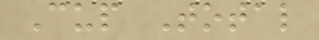Cup Total
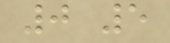0 5
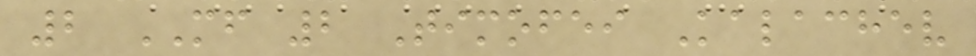2 MF 2 Timofei Kalachev
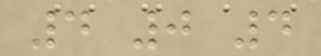4 0 4
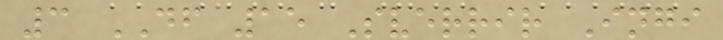3 DF 15 Sverrir Ingi
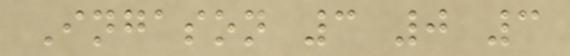Ingason 3 0 3
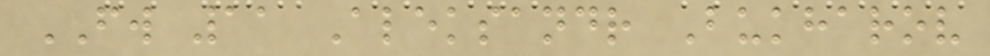FW 11 Aleksandr Bukharov
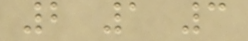2 1 3
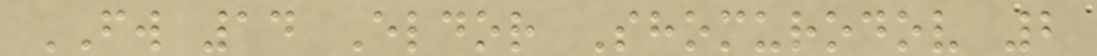FW 14 Eldor Shomurodov 2
